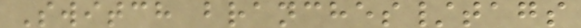Switch branches/tags
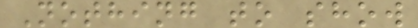Nothing to show
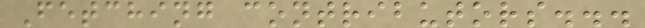Fetching contributors...
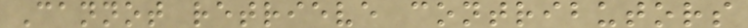Cannot retrieve contributors
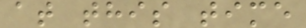at this time
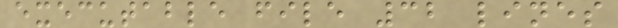executable file 32 lines
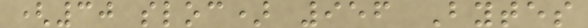(30 sloc) 956 Bytes
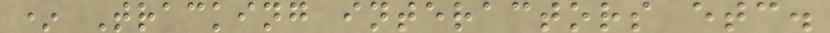* Tracking interactors etc.
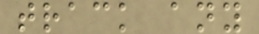track any
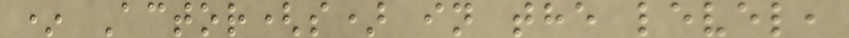* Actor(s) in the level,
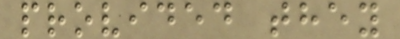provided they
